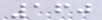160
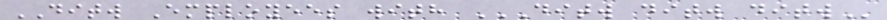DITW Employees with DITW DITW DITW
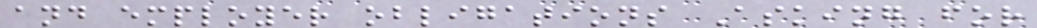and employer obligations Asking for
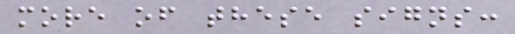more of these signs:
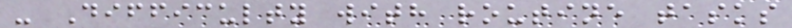- Difficulty with routine tasks
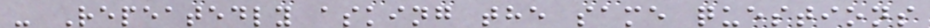- Repeatedly asking the same questions
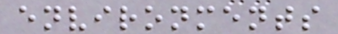environments
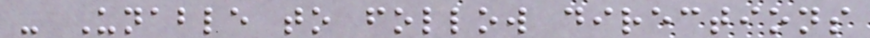- Unable to follow directions
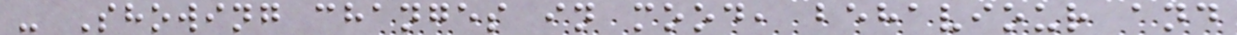- Showing changes in mood, behaviour and
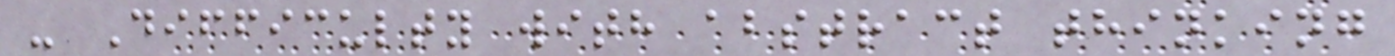- Difficulty with abstract thinking
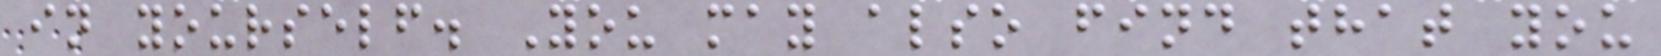in yourself. You may also find that you
